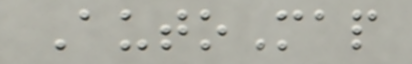AutoMap
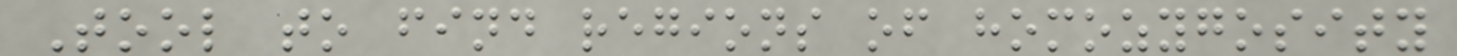Tool to find regions of homozygosity
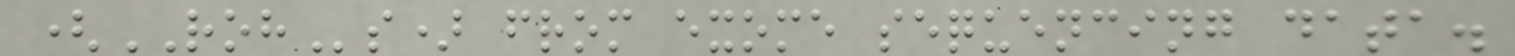(ROHs) from exome sequencing data.
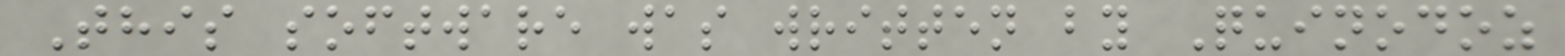This software was written by Quinodoz
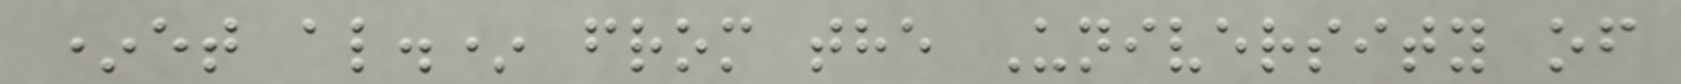*et al.* from the University of
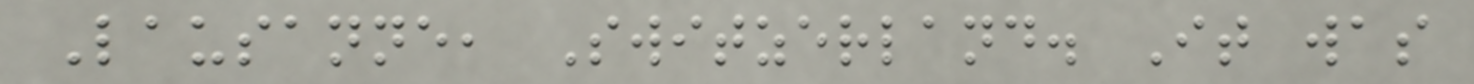Lausanne, Switzerland. It was
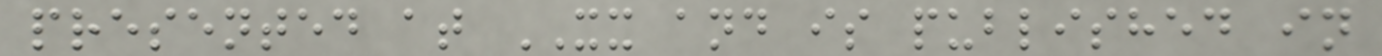presented at XX and is published in
